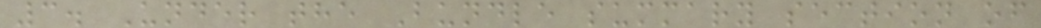3. Under the Bundle summary section of
